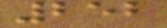252
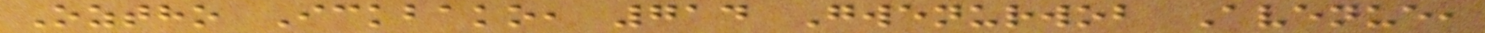Oztho Ickbako, 714 Gwenurwob Avenue,
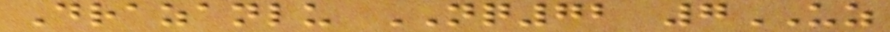Drazanlu NQ72 7UZ
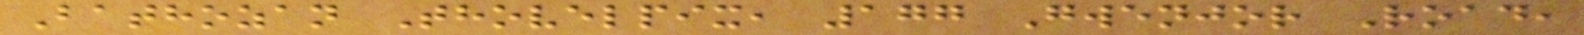Bathozan Thovelpix, 177 Gwenjor Road,
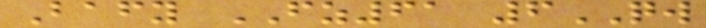Bafy FZ61 6QW
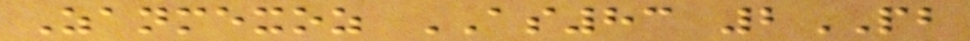Zanmexoz AS83 2PB
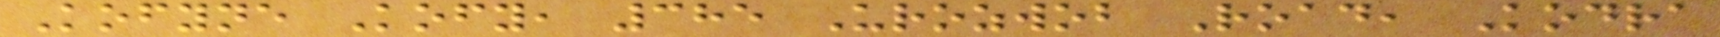Kofyne Kofy, 385 Urozwob Road, Kodra
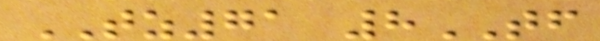TZ71 8TF
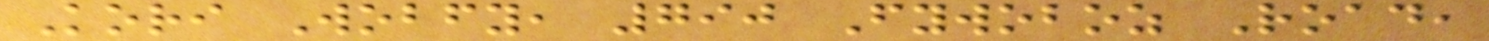Kori Wobfy, 790 Fywoboz Road,
